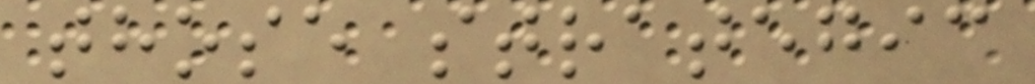those strategic
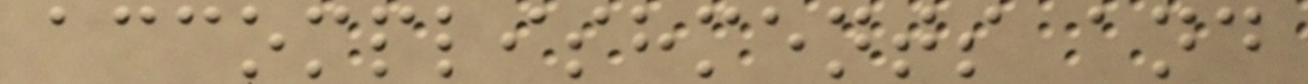accomplishments and
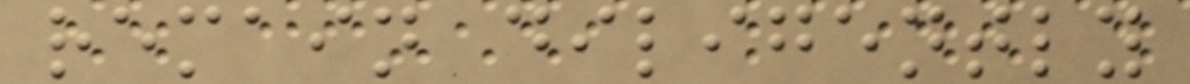remain diligently
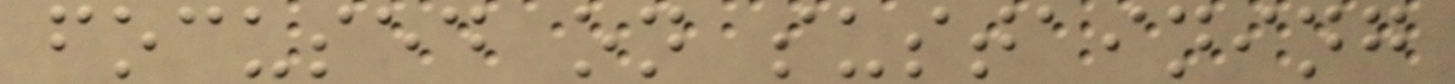focused on sustaining
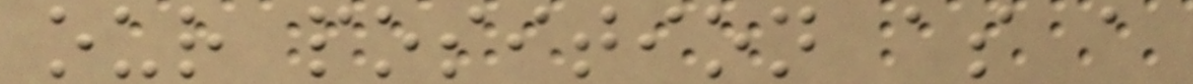our position as a
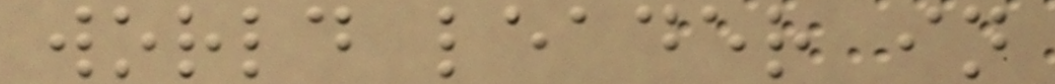world leader in
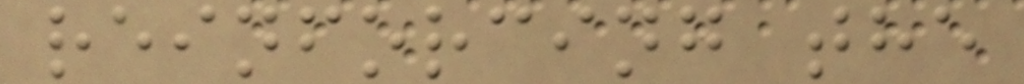reinforcing the
